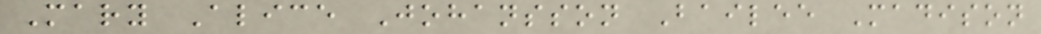Mary Alice Johansson Bailee Madison
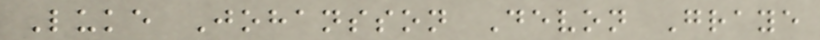Luke Johansson Devon Graye
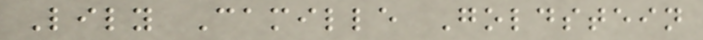Lily Camille Goldstein
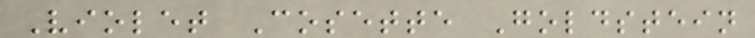Violet Cosette Goldstein
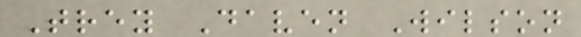Trey Daven Wilson
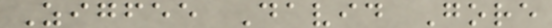Zigfee David Gore
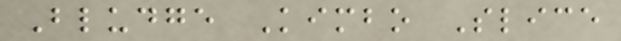Bludge Kimbo Slice
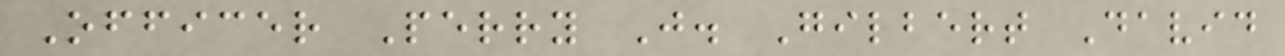Officer Perry J. Gilbert David
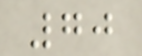70
